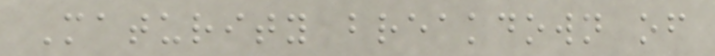Maturity breakdown of
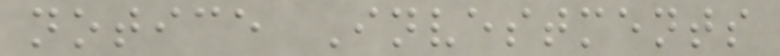notice Investments
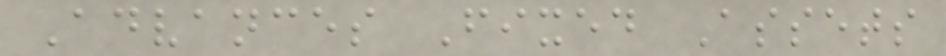Advances Fixed Assets
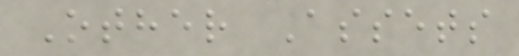Other Assets
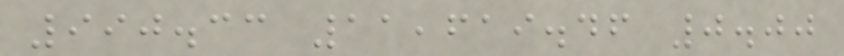990.33 11,619.46 0.00
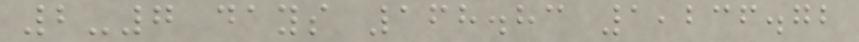2-7 days 168.83 1,236.72
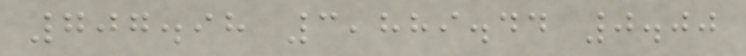707.98 3,889.44 0.00
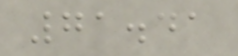71.41
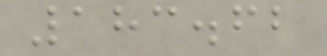183.62
